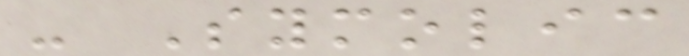- Symolic
